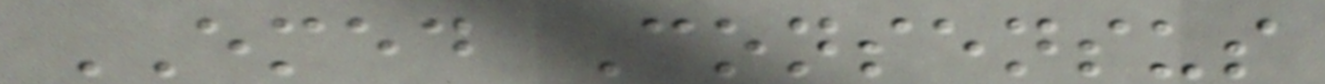EMED Consensus
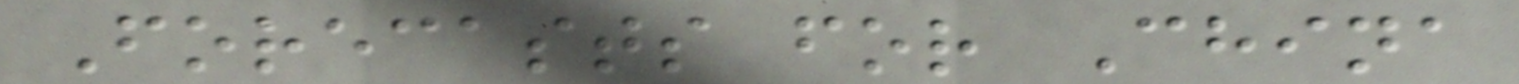Forecasts for China
